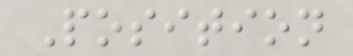Position
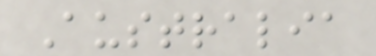Australia
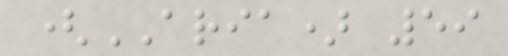(ARIA) 59
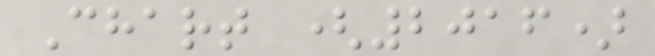Chart (2016)
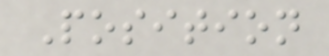Position
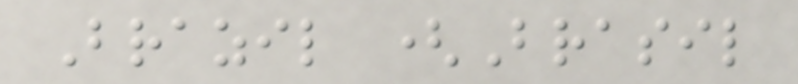Brazil (Brasil
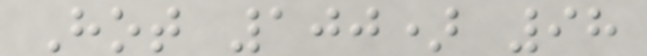Hot 100) 98
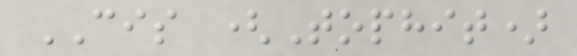CIS (Tophit)
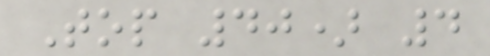Top 40) 4
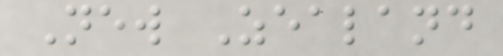New Zealand
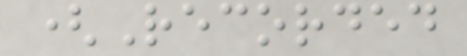(Recorded
